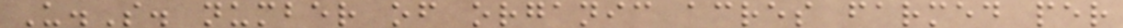U.S. number of organic acres farmed per
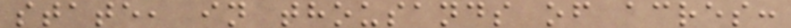state, in thousands of acres:
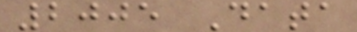2005 Data
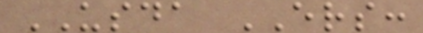USDA ERS:
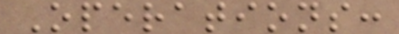Operations:
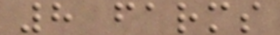8 farms
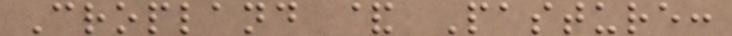Cropland & Pasture:
